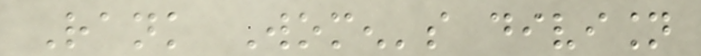Rank Women's division
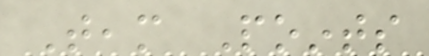Team Points
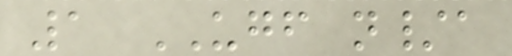1 UGF n/a
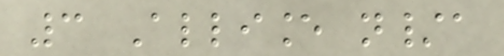3 Alliance n/a
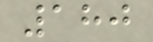180
